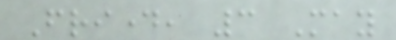Friday, 3 May
